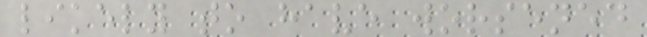likely to have worsened
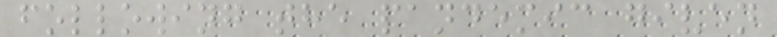following the pandemic given
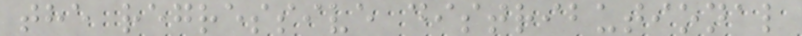the regressive distributional
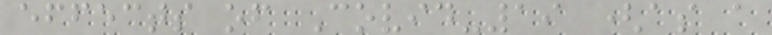effects of Covid-19 (as a
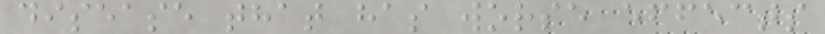disease that has worse effects
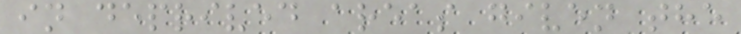in deprived areas given the
